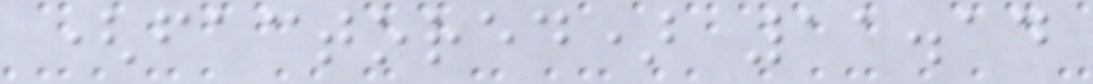(factored) 11.14
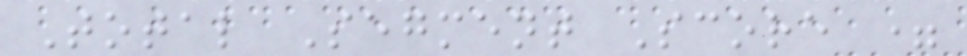Total Segment Score =
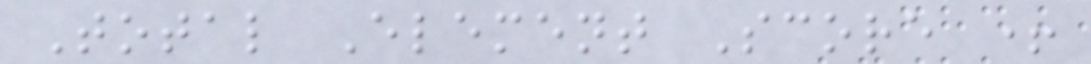Total Element Score +
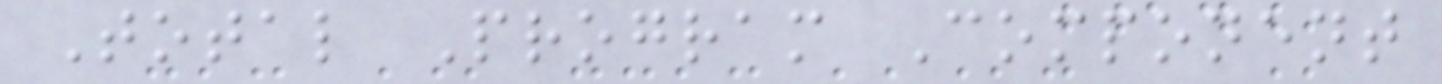Total Program Component
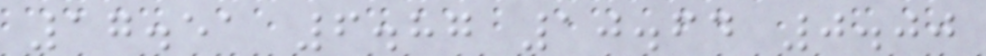17.51 6.87 10.64 0.00
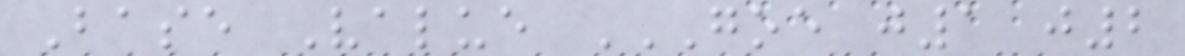Base Value GOE J1 J2
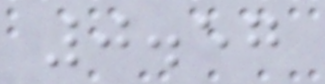0.57
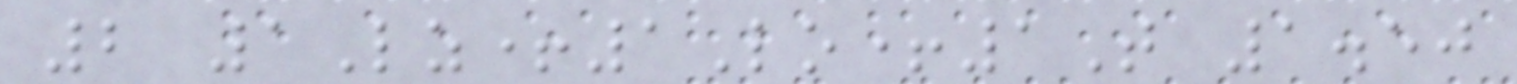2 1Lz+1Lo+1T 1.50
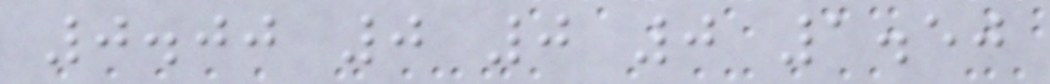0.00 0 0 0 1.50
